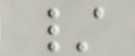/
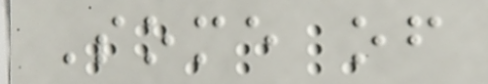Some of
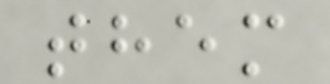them
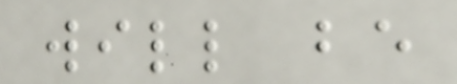will be
